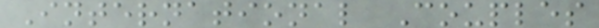International Couples
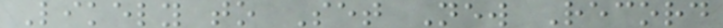Likely to Set New Record
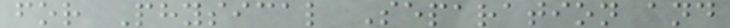for Physical Separation and
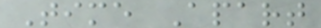Time Apart
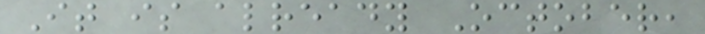It is already October,
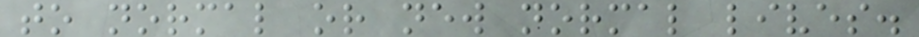to normal or new normal lives.
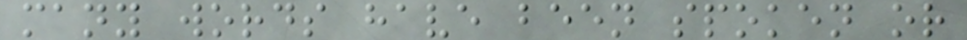many words have been spoken or
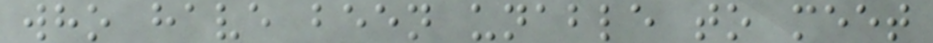who have been unable to meet
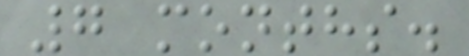7 months.
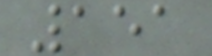151
